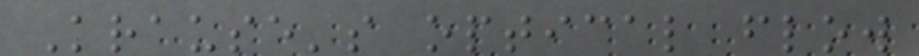Krause's optical flow
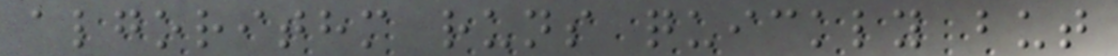algorithm runs quickly but
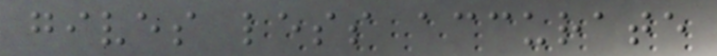gives less accurate
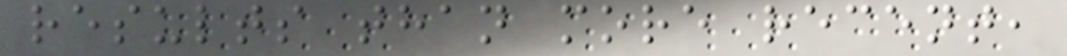results than more recent,
